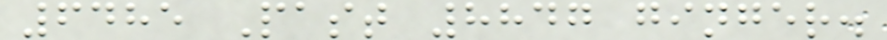6485 Past 8847 ginger.
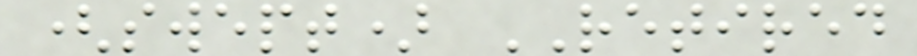(swept) RETIRED
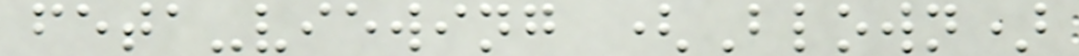feta-viewing (Blown)
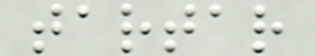tartar
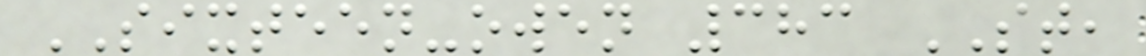SIXTEEN-owen 383 ST,
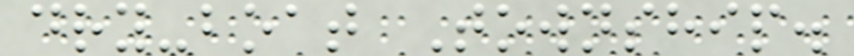dry-boat Township.
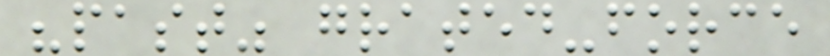"past" grated-force
